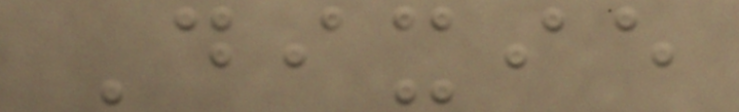Dixie
